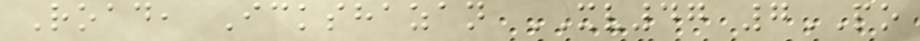Road, Ickshazan XV47 7PO
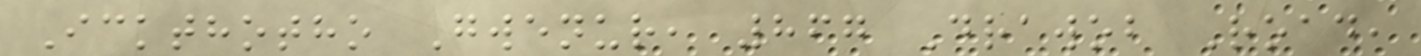Ickthotho Gwenur, 867 Drawob Road,
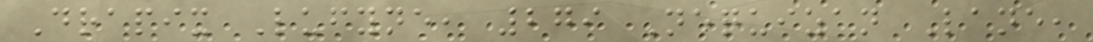Drapix Lufyne, 279 Nequizan Lane,
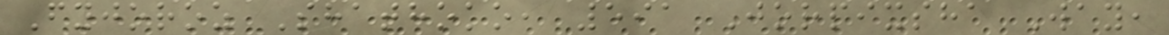Fyjoroz Shathoko, 591 Jorpixsha Way,
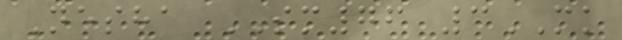Nesha SM76 3MK
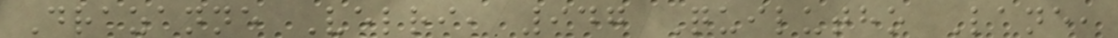Drazanne Velri, 947 Quilutho Lane,
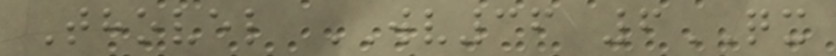Thovel WV36 6QX
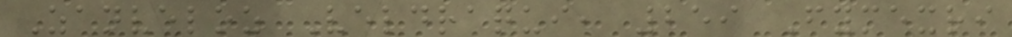Zanveloz Veldraqui, 259 Fymexri
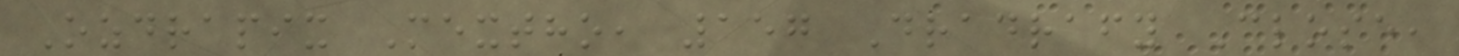Ozdrapix Mextho, 157 Dradrafy Close,
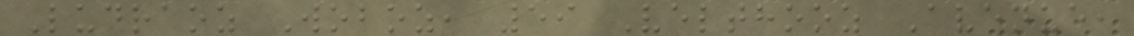Ludraoz Woboz, 59 Velthooz Avenue,
